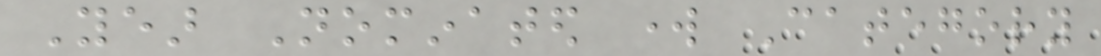Year Nominated work Category
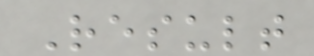Result
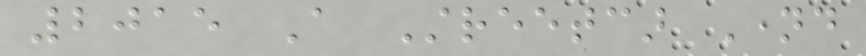2015 A Streetcar Named
